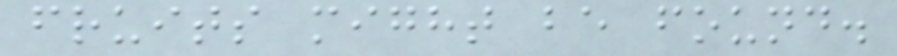fruits might be found.
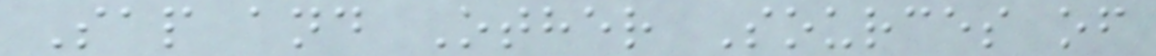Sap and Other Sources of
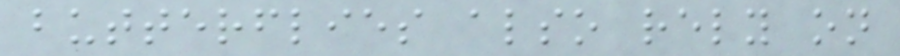butterflies also rely on
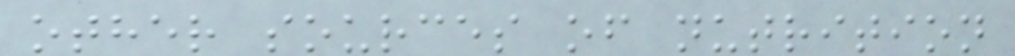other sources of nutrition
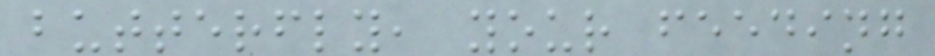butterfly, your feeding
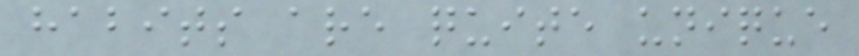habits are quite unique
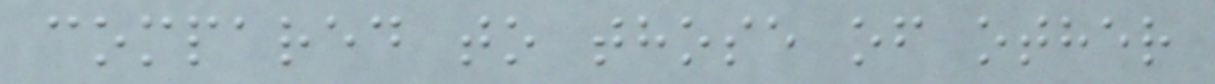compared to those of other
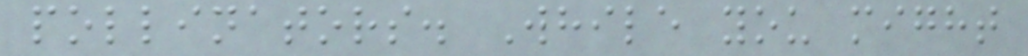pollinators. While you might
